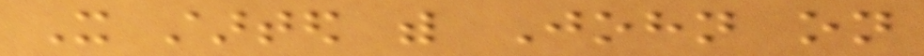It started with John on
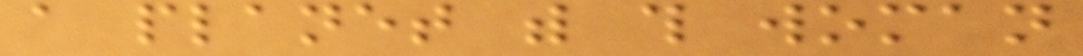a planet with this woman
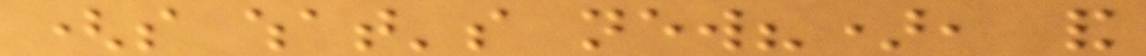(so what's new?), and
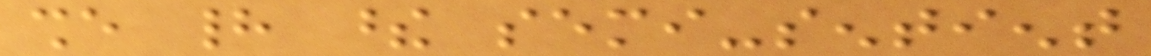she had these semi-sentient
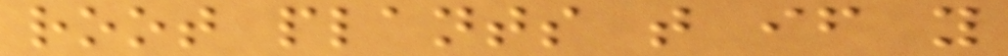root plants that if you
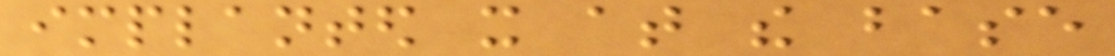implanted it at the base
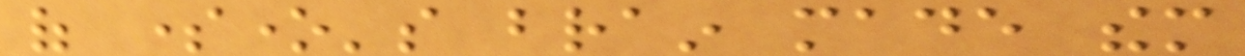of someone's brain made them
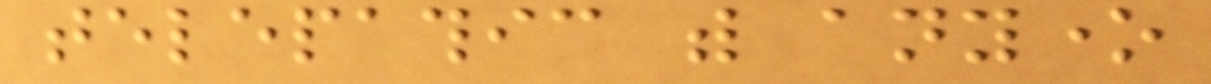telepathic with anyone
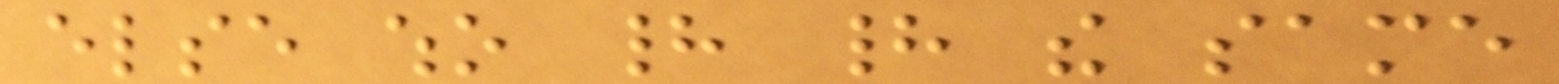else who had had the same
